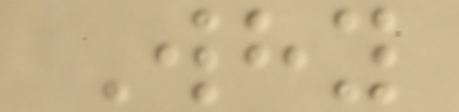Why
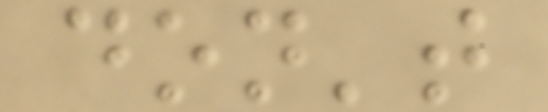don't
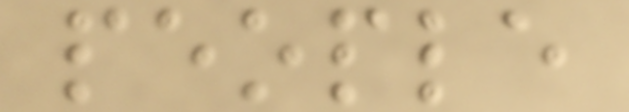people
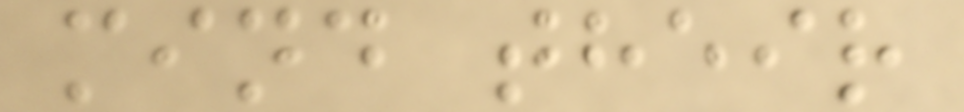mind their
